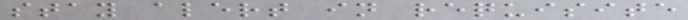stay alert in requisite
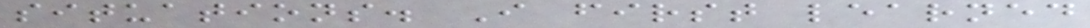situations. I first learned
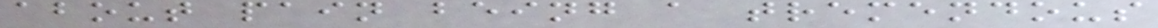about pain being a tremendous
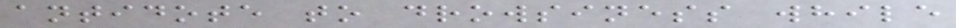antidote to drowsiness while
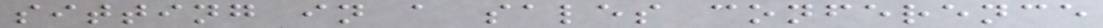sitting in a sales conference
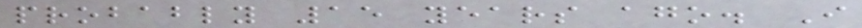probably 15 years ago. I
